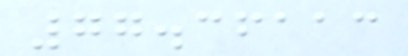77.36113
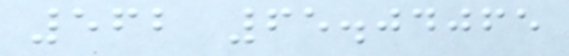562 65.04065
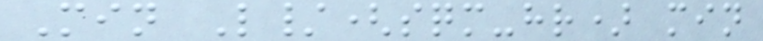Min L/(sqm-hr) min
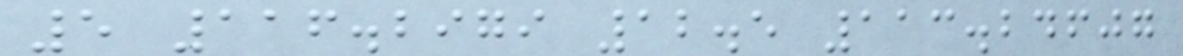5 116.2979 12.5 113.24607
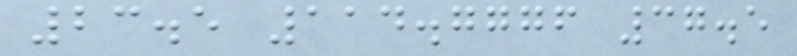23.5 114.7776 37.5
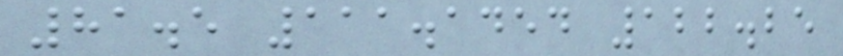81.5 111.1454 122.25
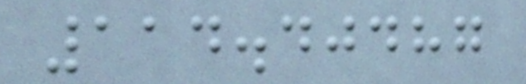114.40487
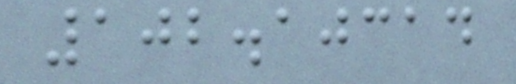102.10314
